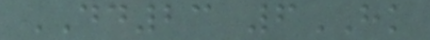DD23 6HK
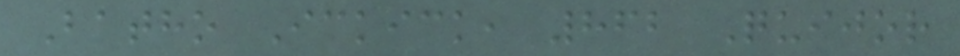Batho Ickick, 862 Quijor
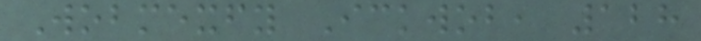Wobmexfy Ickwob, 128
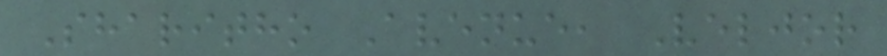Sharitho Avenue, Veljor
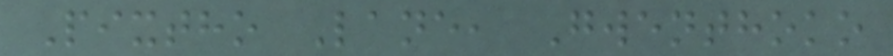Pixtho Lane, Gwenthoko
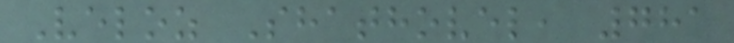Veloz Shathovel, 781
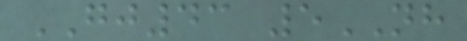GJ43 5NH
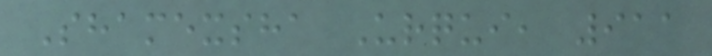Shamexsha Urqui, 911
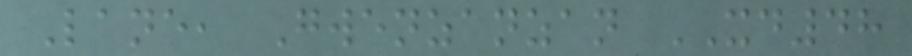Lane, Gwenzanzan XD48
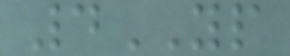4YP
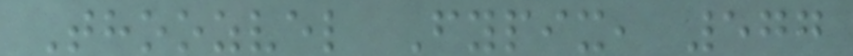Thoozvel Fypix, 577
